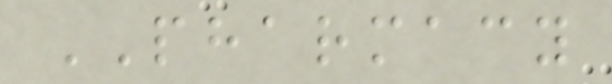PHARMACY
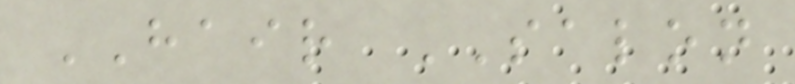HAIR SALON
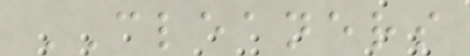CLEANERS
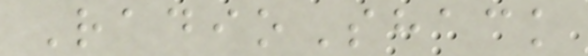RadioShack
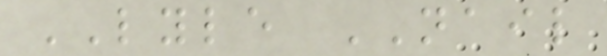LYLE NAIL
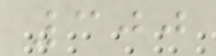300
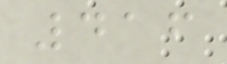416
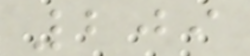209
